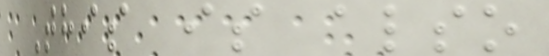This is also
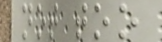not too
